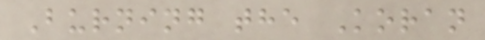Burning the Koran
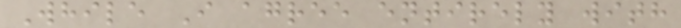While I agree entirely with
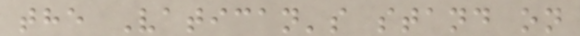the Vatican's stand on
